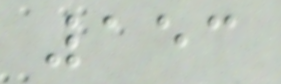153
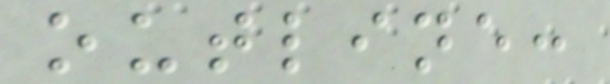outline:
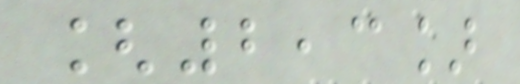[2,3]
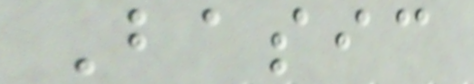Basic
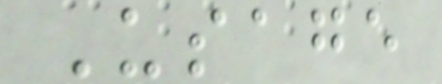Usage
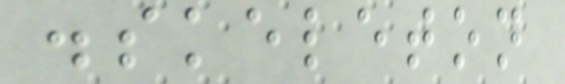.skeleton
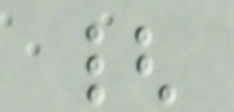{
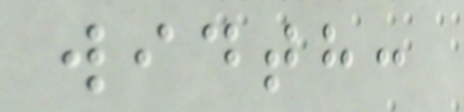width:
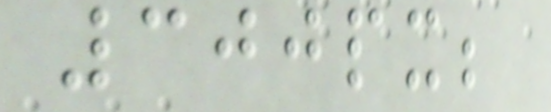300px;
